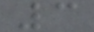3
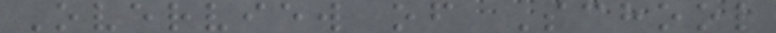Overview of School
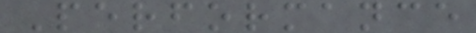Performance
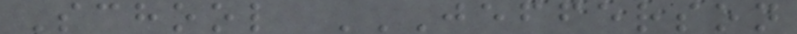School JEFFERSON
